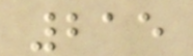215
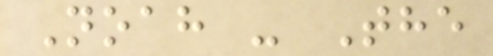Noah - The
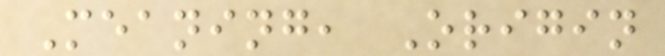Meaning, Origin
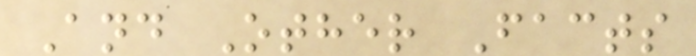And Other Facts
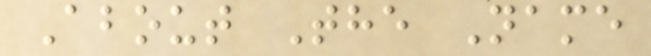About The Name
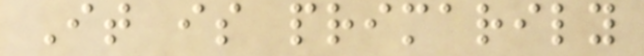It is primarily
